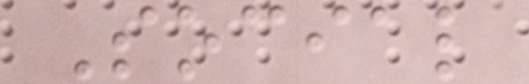Social
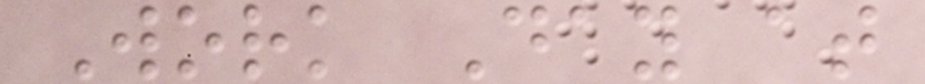Work Day at
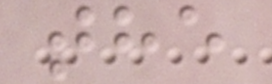the
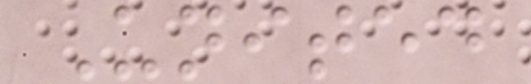United
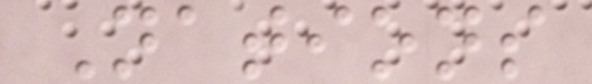Nations
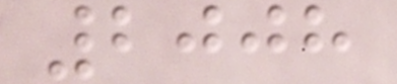2008
